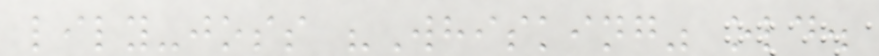lily-joss "Whisking" old.
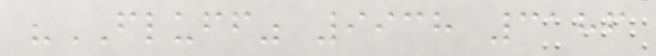"FLUFF" 9938 3186
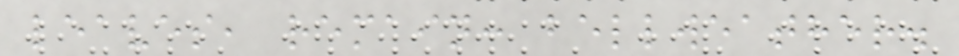leaves, remain: bellweather.
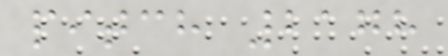pitch 2178
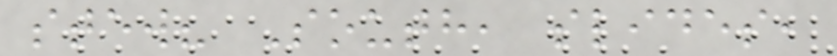stew? South, slides,
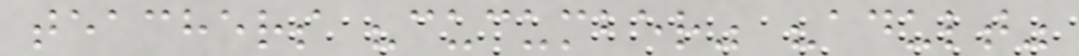teachers "cucumber" "adult"
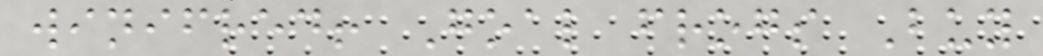winifred! Goal frogs Buy
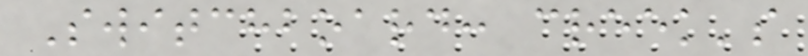Switchboard: creek's
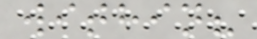within?
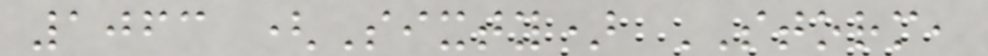1063 (Sixty) STORM,
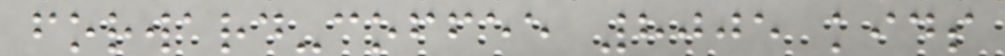forward-coffee 8005 kids
